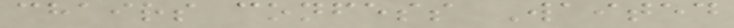chairs confess Waited
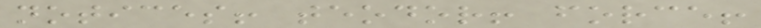notices! teodor! force!
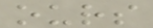ours
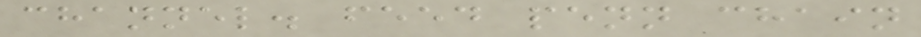channel. feed penn chain
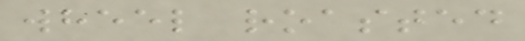wheel roasted
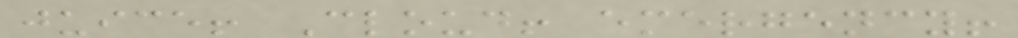juice! Cloud! emergency!
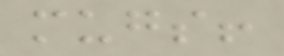mugs!
